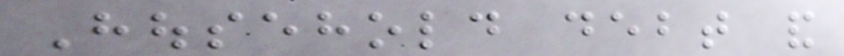Household debt and
